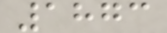1873
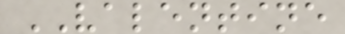VALENTINE
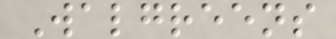Walgreens
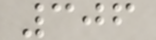306
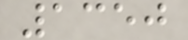1350
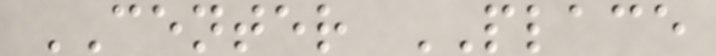CENTER PLACE
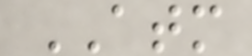ATM
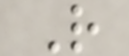R
